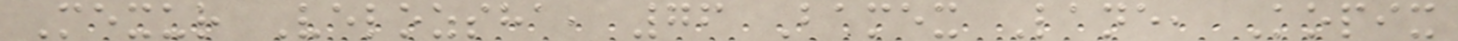Mexur Velozsha, 76 Bamex Lane, Kopix
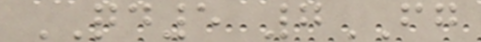QD5 7FG
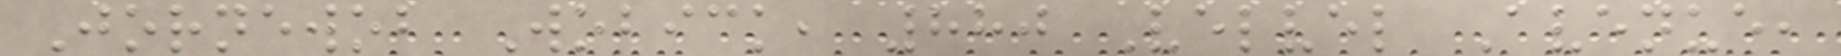Jornewob Wobick, 880 Velvel Avenue,
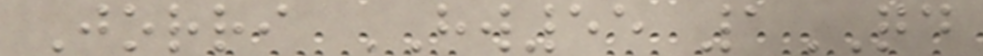Jorri HW55 1QD
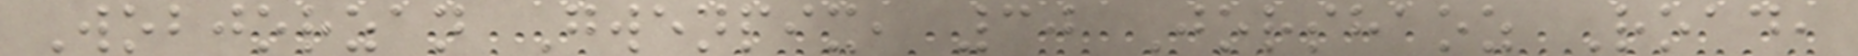Wobjorzan Gwenpix, 30 Jorshaoz Road,
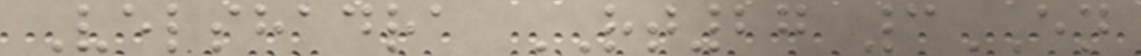Velshadra RT27 3EN
